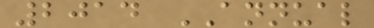2014 ANNUAL
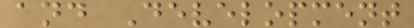and Development
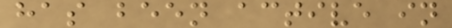has been active in
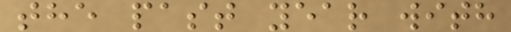the past year with
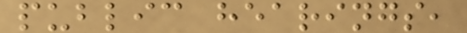public hearings,
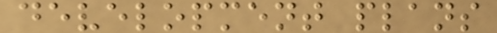development plans
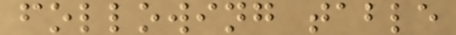following table
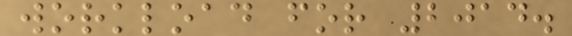workload for 2014.
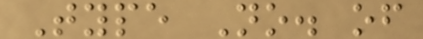Type No. of
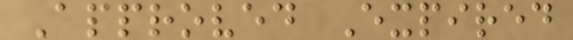Approved Expired
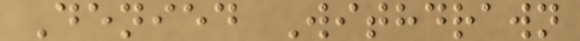Denied Withdrawn
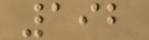192
